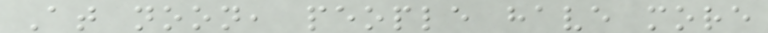At noon, people have more
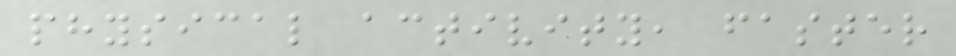physical activity, faster
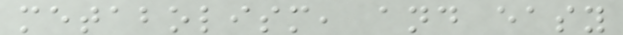metabolism, and easy
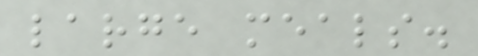large meals.
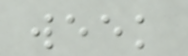week
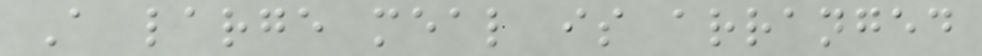A large meal is arranged
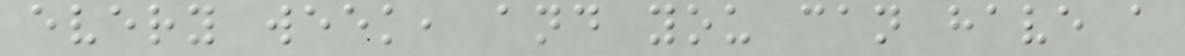every week, and you can have a
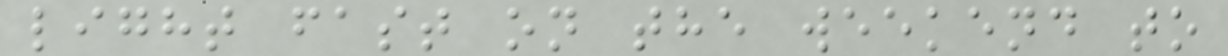light fast on the weekend to
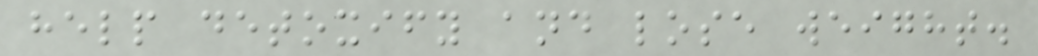help detoxify and lose weight.
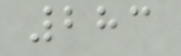283
